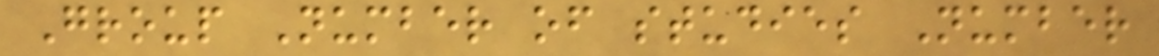Group Number of studies Number
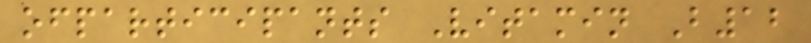ofparticipants Vitamin B12
